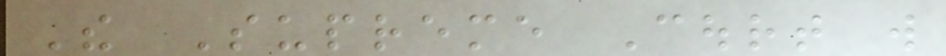The Supreme Court will
